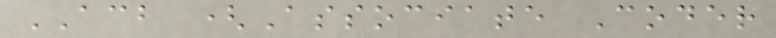ACB (Associate Coder
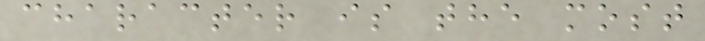character is the most
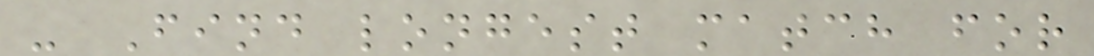- Find longest match for
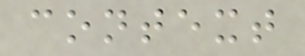context
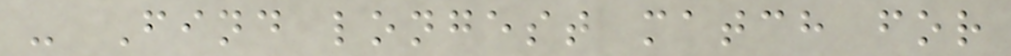- Find longest match for
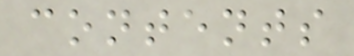contents
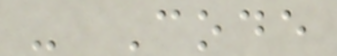- Code
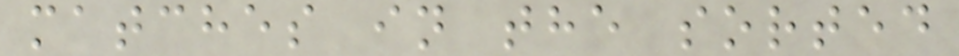matches in the sorted
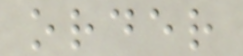order
